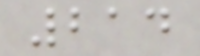214
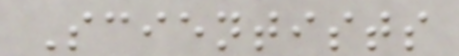Scientists
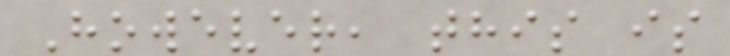However, this is
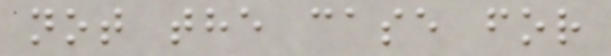not the case for
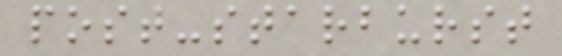post-starburst
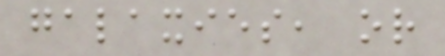galaxies, or
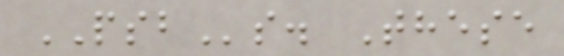PSBs. These
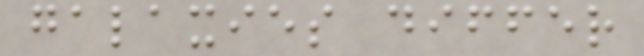galaxies differ
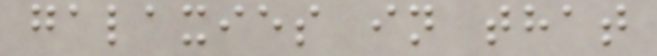galaxies in that
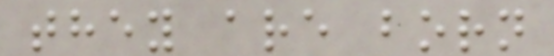they are born
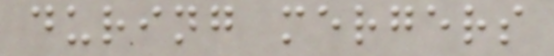during mergers
